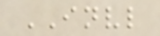INVL
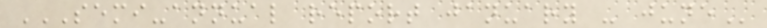SEMI-ANNUAL REPORT JANUARY - JUNE
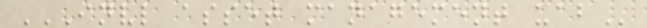INVL ASSET MANAGEMENT UAB
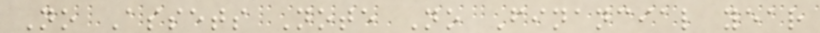No Assets Note No Financial year
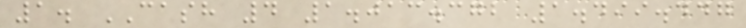1. CASH 4 1.013.372 1.499.447
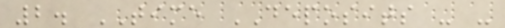2. TIME DEPOSITS - -
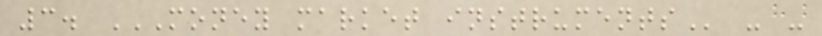3. MONEY MARKET INSTRUMENTS - -
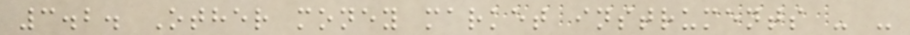3.2. Other money market instruments - -
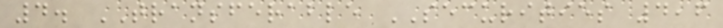4. TRANSFERABLE SECURITIES 4,6
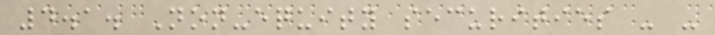4.1. Non-equity securities - -
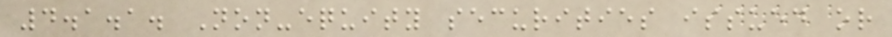4.1.1. Non-equity securities issued or
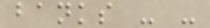banks - -
